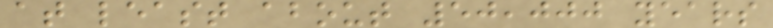at least about 50,000 years
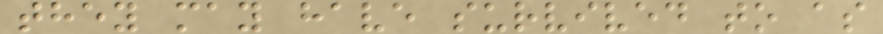they may have survived to as
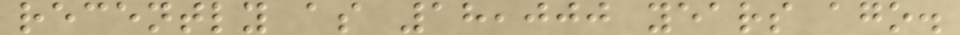recently as 18,000 years ago.
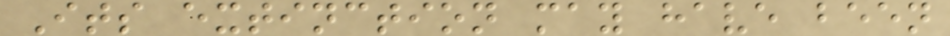Its extinction may have been
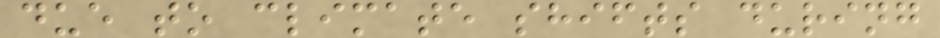due to climate shifts during
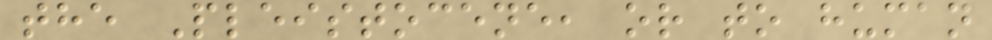the Pleistocene, or to human
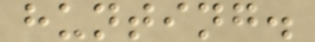hunting.
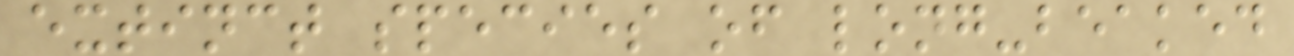extinct species of long-beaked
